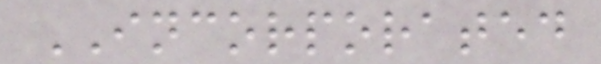INCORPORATED
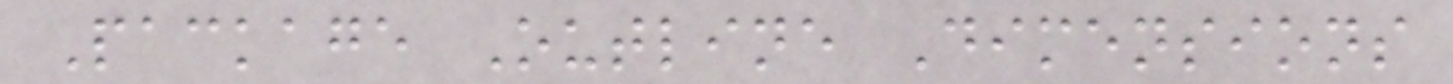Package Outline Dimensions
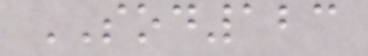SOD123
